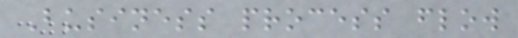Business process flow
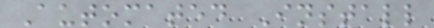Automated Install
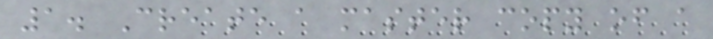1. Create a master copy of a
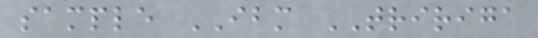sample IBM TRIRIGA
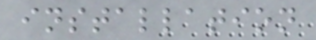installation
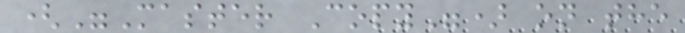("Master Copy") on the
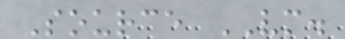Source VM.
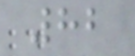82
